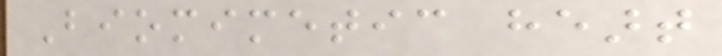Biomimetic heart
